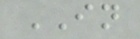IN
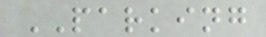PARKING
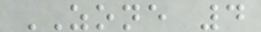ZONE 4
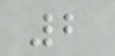2
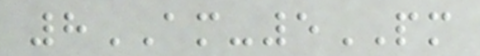8AM-5PM
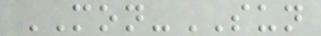MON-SUN
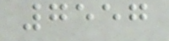7557
